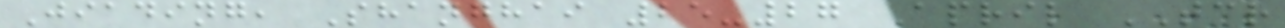Jiading, Shanghai 25-27 April TCR
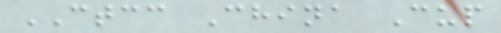CTCC China Cup
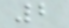2
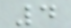4
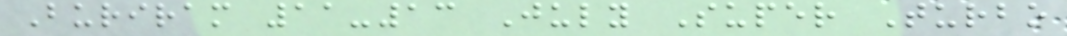Buriram 11-13 July Super Turbo
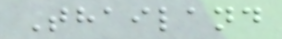Thailand
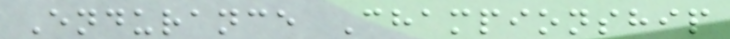Endurance Championship
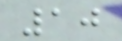10
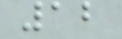12
